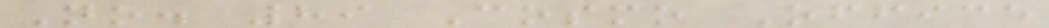No. 89 Cosmo Office
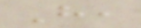H,
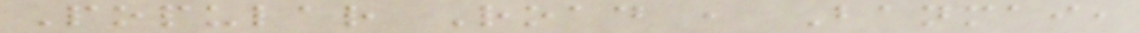Popular Road , Banmai,
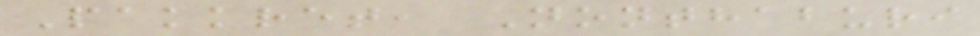Pakkret, Nonthaburi
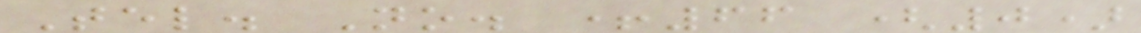Tel. No. +66 (0)
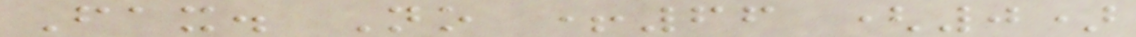Fax. No +66 (0)
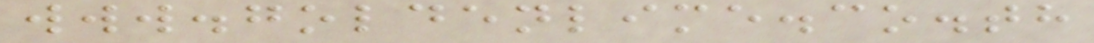www.goldenlime.co.th
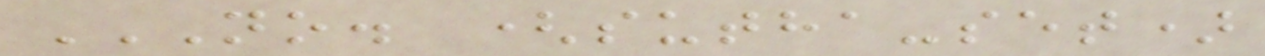NO. (SUTHA-SET)
